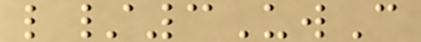l/3UwC
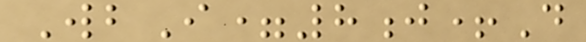WbI=8j+D
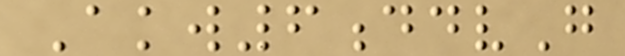Akw6ddvG
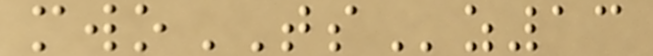mwoTSz13
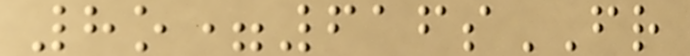8o=616sFR
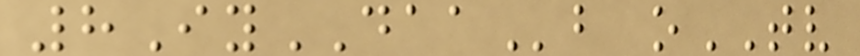8IyDAAb oTV
